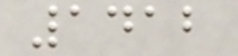1412
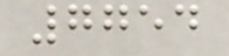7754
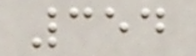354
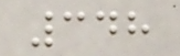348
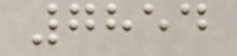7854
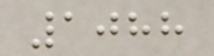1088
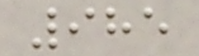985
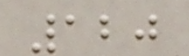120
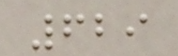629
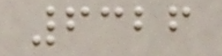6326
